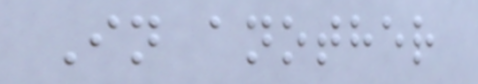In another
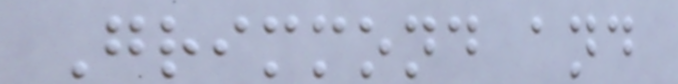Grimmond and
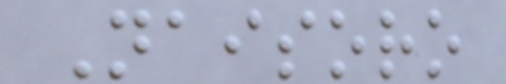Naisoro
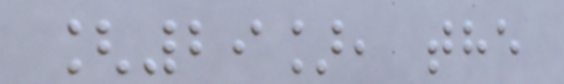[29], the
